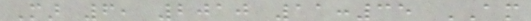Mar 6, 2010 11:35 AM
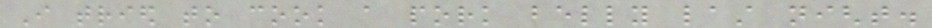I tried to cook a pork belly last night.
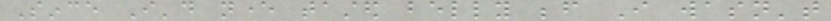Since I'd never tasted belly before I wasn't
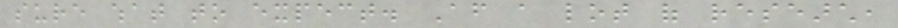sure what to expect. After a lot of research,
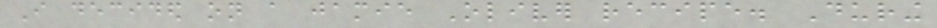I decided on a jamie Oliver recipe. During
